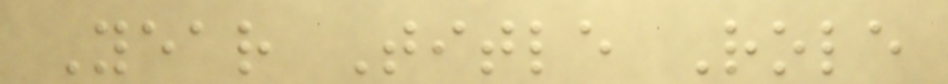Year Title Role
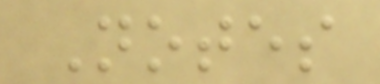Notes
